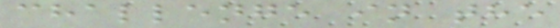challenge in the
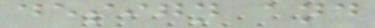design and
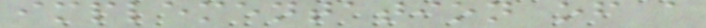implementation of a
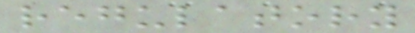regulatory
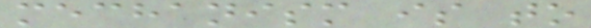mechanism is to
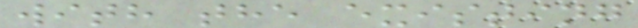with the existing
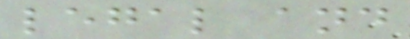legal and
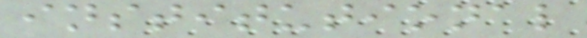institutional
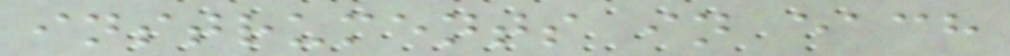instruments in each
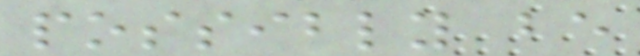possibly be
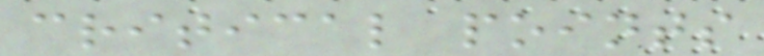critical points
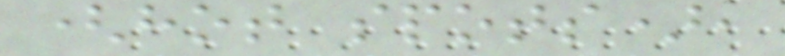(hot spots),
